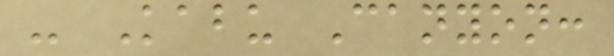- Kabu Canyon:
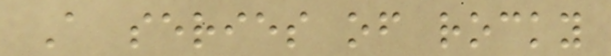A series of rocky
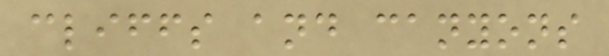cliffs and canyons
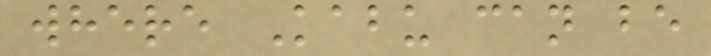where Kabu can be
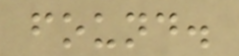found.
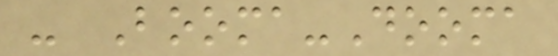- Booma-Dooma
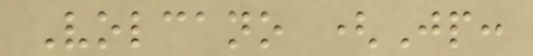Volcano (Jp:
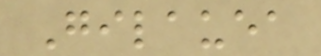Gilauea
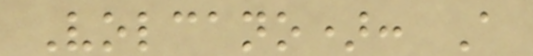Volcano): A
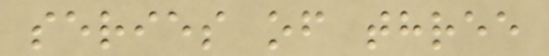series of three
